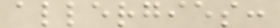allergies:
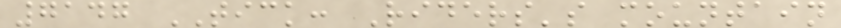7147 TICK: Riders's mountain
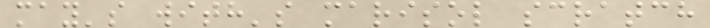may's with's marisol scratch
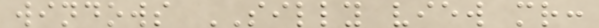windows SILLY view mr:
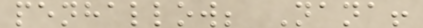penhallow; Nana!
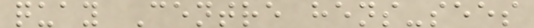quay Centre hens-sees
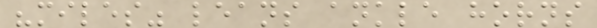"miles" leans ankle horns
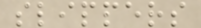slippers
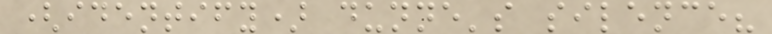(identify) dunne's silence?
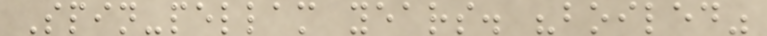Spin-pellam years. "boiled"
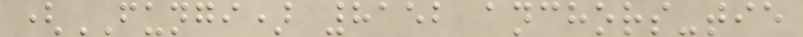(FUNGI) 8152 anchors-tie
